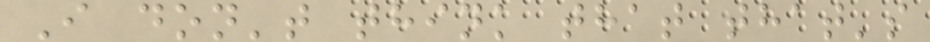I don't think that that's
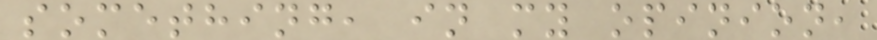something, in my opinion,
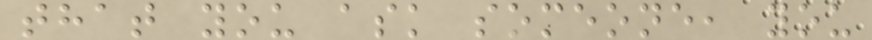that you ask someone, you
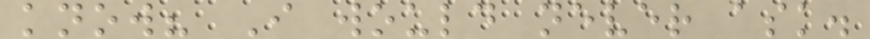know? I would never ask.
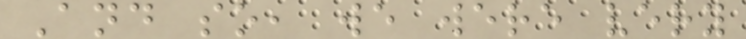And so, we were very
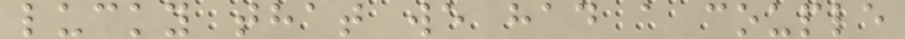lucky that we had a couple
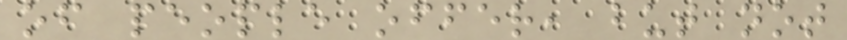of people offer, but not
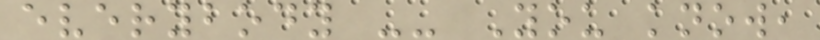everybody -- You know,
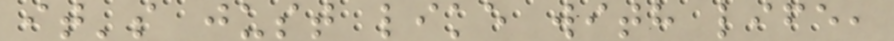it's just like with life,
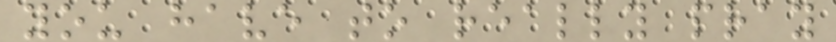you have to really pray
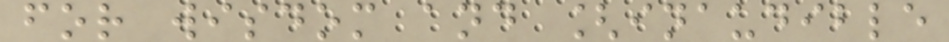for wisdom and [inaudible
